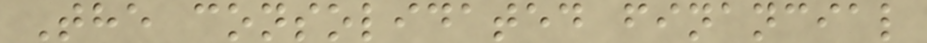The consolidated financial
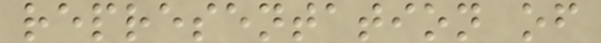representation of
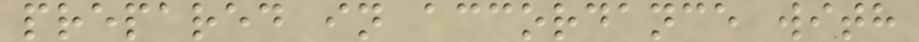prepared in accordance with
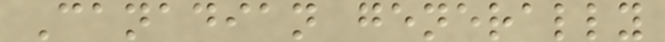Canadian generally
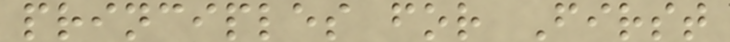principles for First
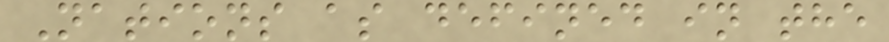Nations as defined in the
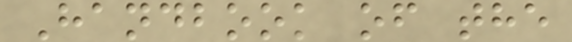Handbook of the
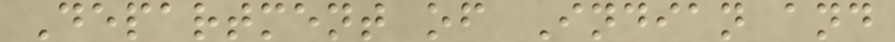Department of Indian and
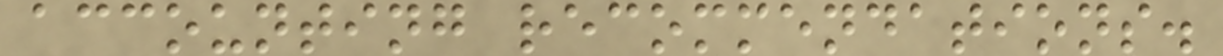accounting recommendations.
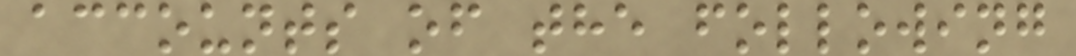accounts of the following
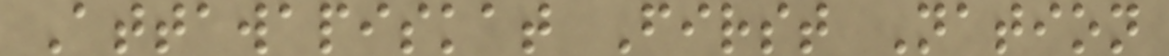Attawapiskat First Nation
